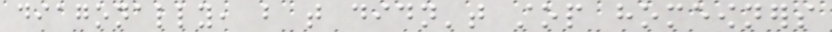diagonally, but that didn't stop homeowners
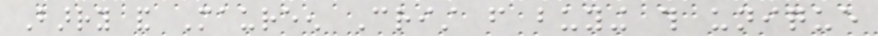Barry and Maureen Crist from buying this unique
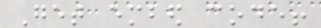Get embed code!
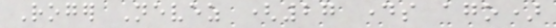Roger Nevez (27 days ago)
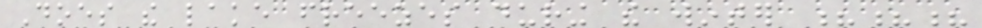Does the lake freezes during the winter ???
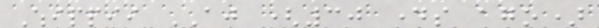Whippii AJ (30 days ago)
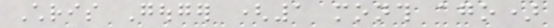Chris Gouger (1 month ago)
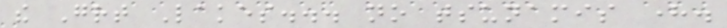the Great Lakes... no tsunamis here.
